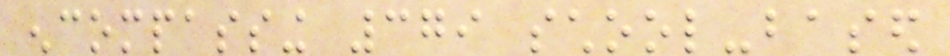encompassing 379 school-based
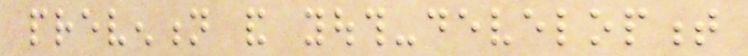prevention and youth-development
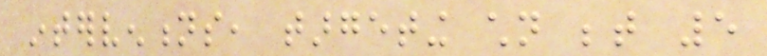interventions, targeting children between 5
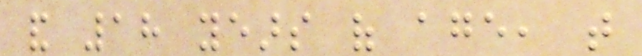and 18 years of age, that
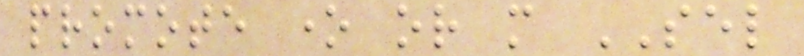promote one or more SEL
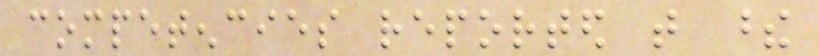competencies reported that these
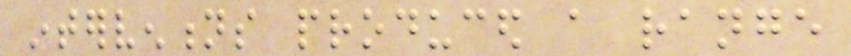interventions produced a range
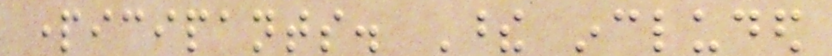participants. These included
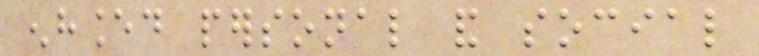enhanced personal and social
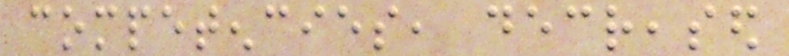competencies, decreased
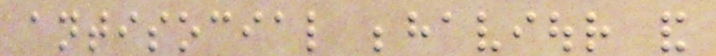antisocial behaviour and
